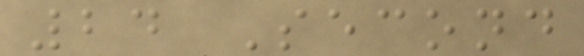24 Second
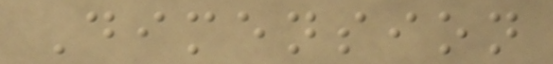Dimension
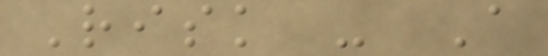Risk - A
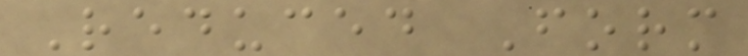Reduced Form
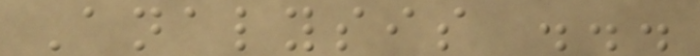Analysis ...
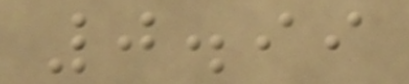0.99
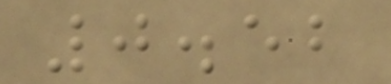0.52
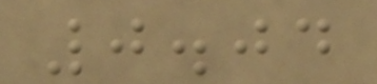0.04
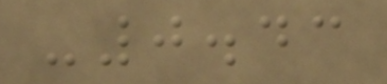-0.43
